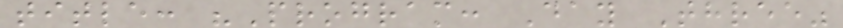title: "Program: Day Three"
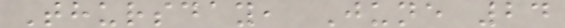Thursday, June 24
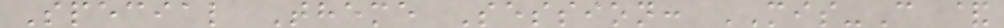Special Theme Session: MIS-C &
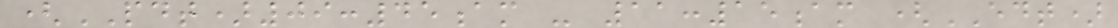(PDT)09:45am - 11:15am (EDT)
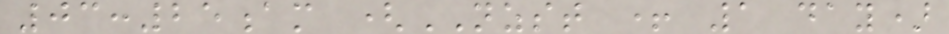03:25am (NZST + 1 day)
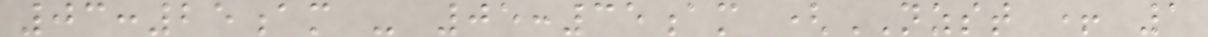03:25am - 05:35am (NZST + 1
